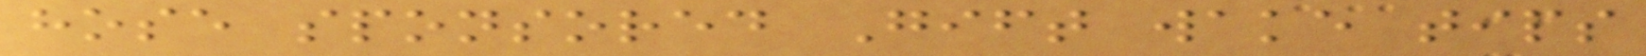hose sponsored Gift wake tips
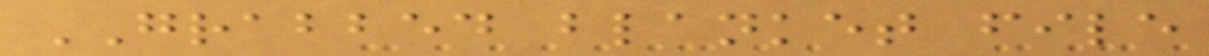GRABBED blanket file
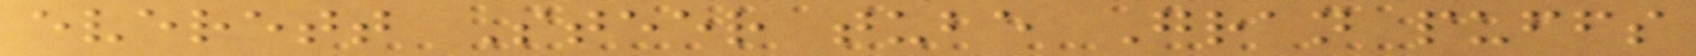everett Steer tube Gran puffs
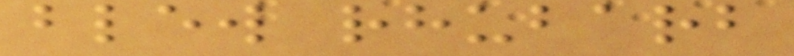blew rhubarb
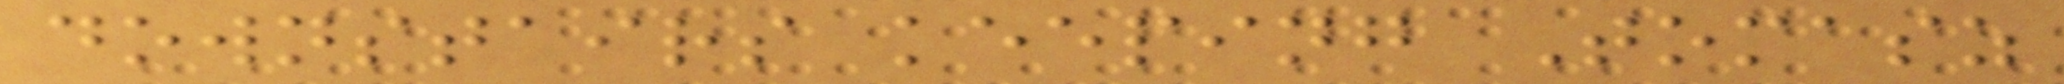downstairs keeping Tomasz
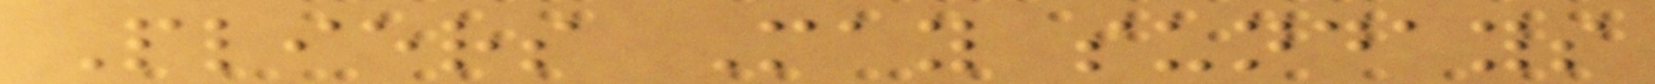Pliers May sundays
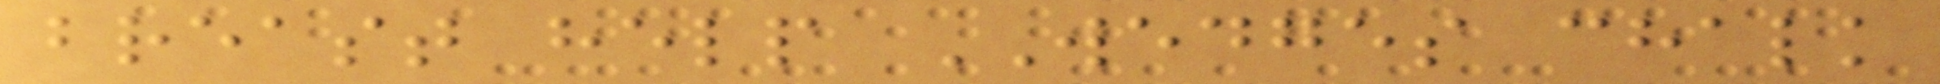breast help WEDGES chalk
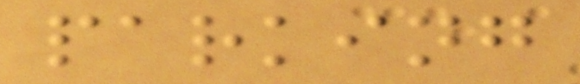parking
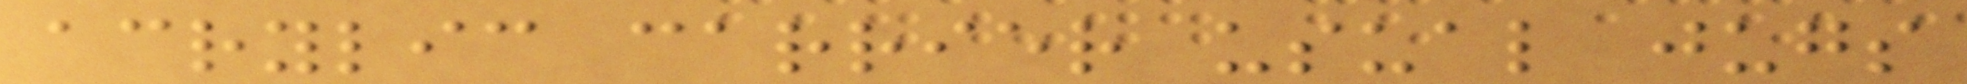acrylic carrier usual jugs
